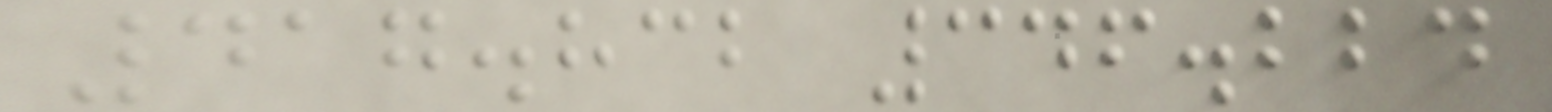417.832 346.224
